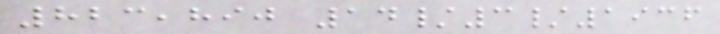823,890 14/3/1936
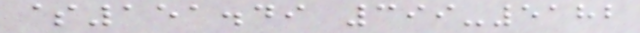$151.49 399-5182
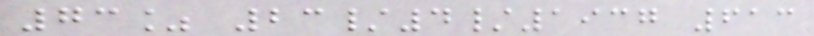73% 23/4/1937 613
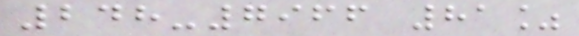248-7966 81%
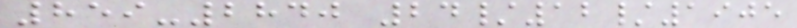859-2840 24/12/1905
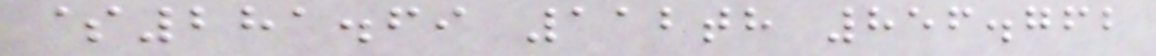$281.69 112th 856.762
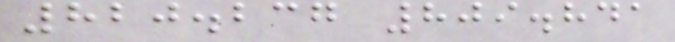820.237 809.841
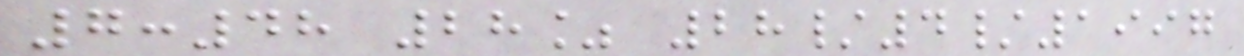7:48 28% 28/4/1997
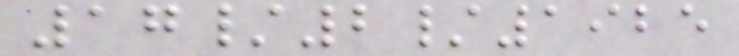17/2/1925
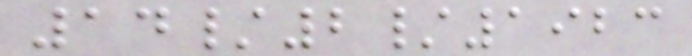14/2/1923
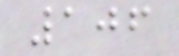106
